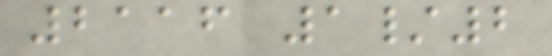2116 1/2
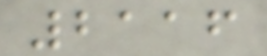2116
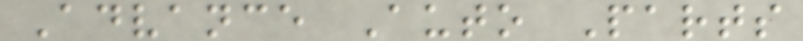Advance Auto Parts
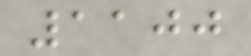1100
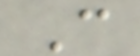C
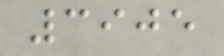3905
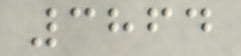3864
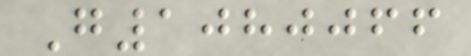G1080066
